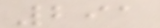291
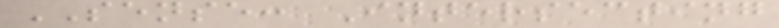SENSE: Intersecting
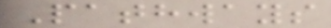Pathways
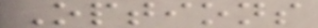Options
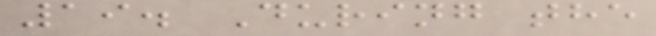19. During the
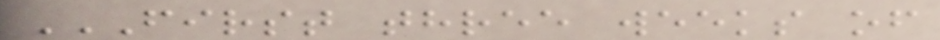FIRST THREE WEEKS OF
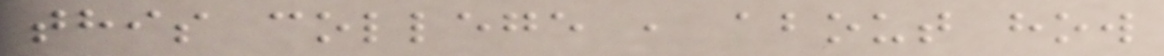this college , about how
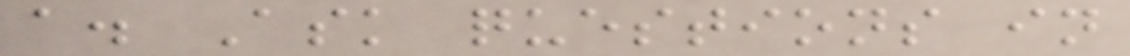a. Ask questions in
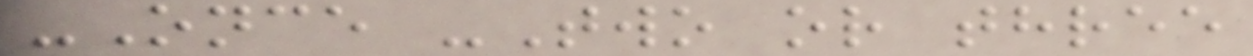-Once -Two or three
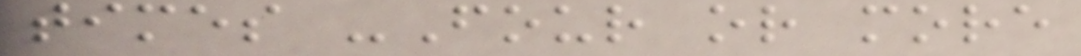times -Four or more
